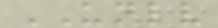UNLV
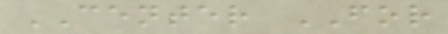CENTER FOR
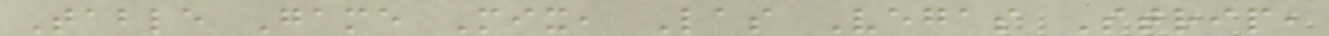Table Game Mix, Las Vegas Strip,
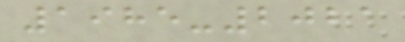1985-2021
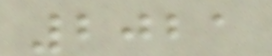2021
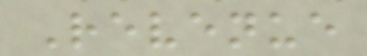Revenue
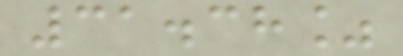31.38%
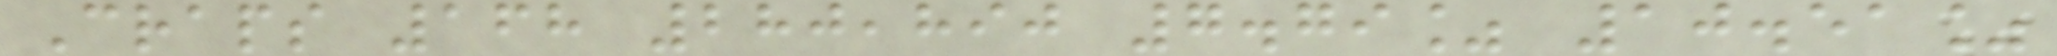Craps 168 280,890 7.79% 10.51%
